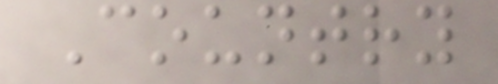Country
